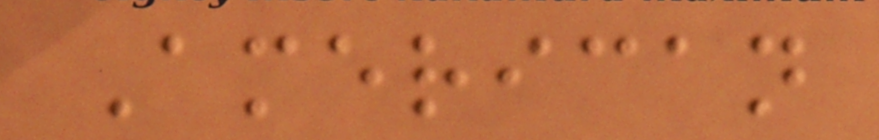American
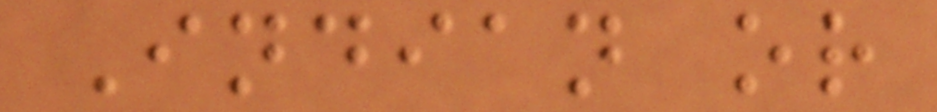Indian or
